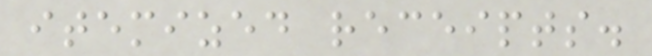itemized receipts.
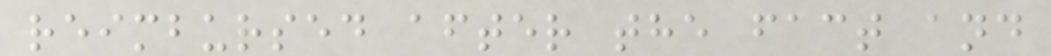reimbursed after the fact and
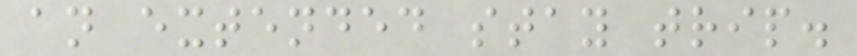an extended stay trip.
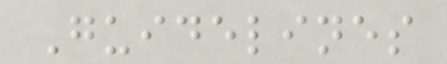Guidelines
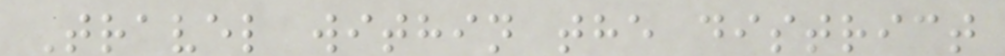Travel within the district
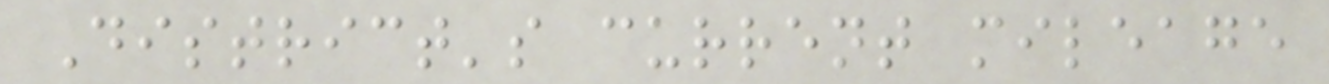District's current mileage
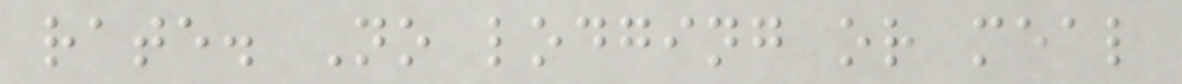rate. No lodging or meal
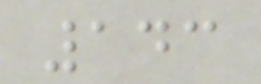143
